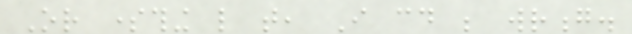Or something like that, I could be wrong.
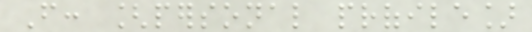From: [personal profile]
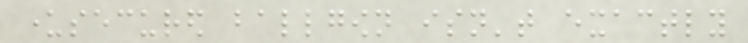undersecured ballgown isn't exactly
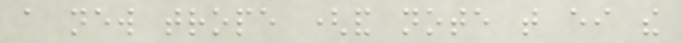a new trope (and note that either the
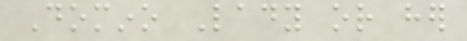Domino Lady or her
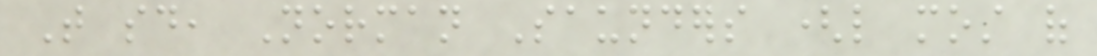That said, Norman Saunders (like most of
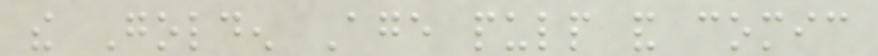the Golden Age pulp and comic
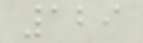129
